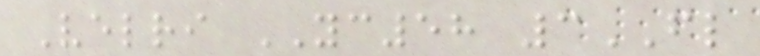Velri YC58 3FL
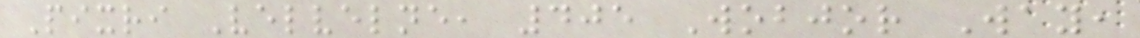Pixri Velvelne, 405 Wobjor Way,
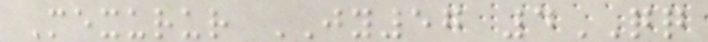Mexurur JY57 4QQ
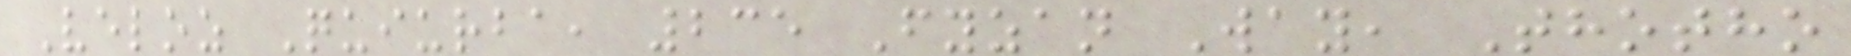Veloz Quiurba, 235 Fyzan Way, Thotho
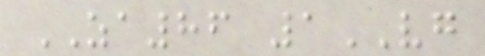ZA86 1VG
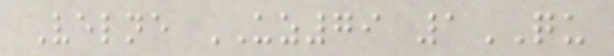Velne UZ79 1QU
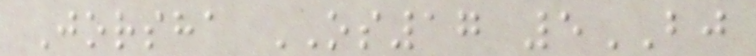Jorsha OS17 5BJ
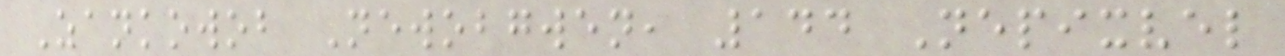Zankowob Newobgwen, 144 Nepixvel
